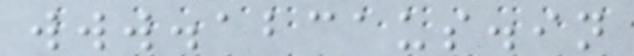www.abcaus.in
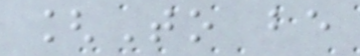[To be
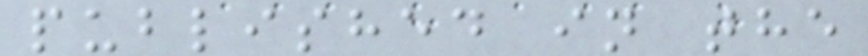published in the
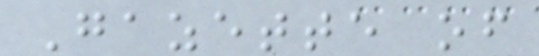Gazette of
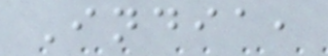India,
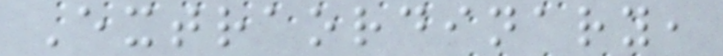Extraordinary,
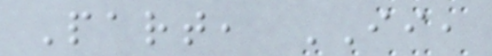Part, II,
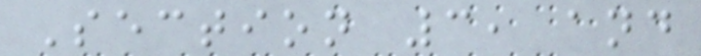Section 3, and
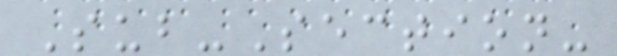Sub-Section-
